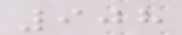908
